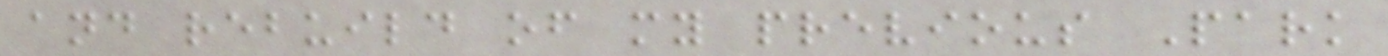and rebuild of my previous Park
